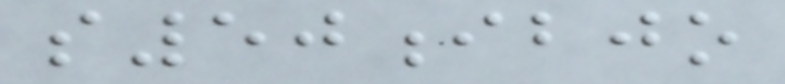s50ibjo
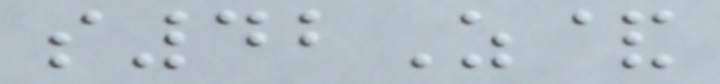s42Z&
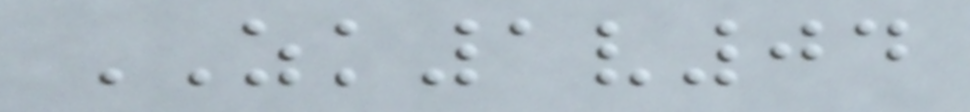ZK1v04
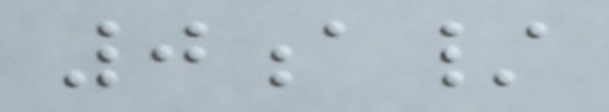0a/
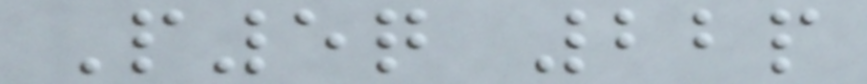P5q 22p
